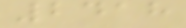2418
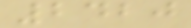2420
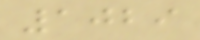1029
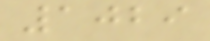1029
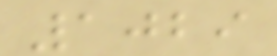1029
